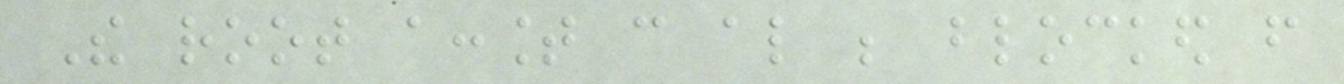The root account can also be blocked from
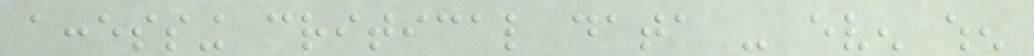accessing critical data - even when
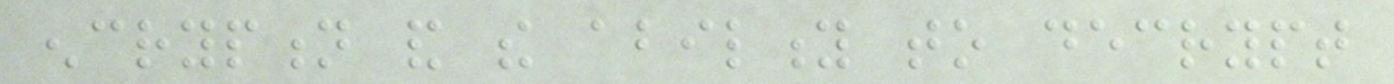encryption and the ability to decrypt
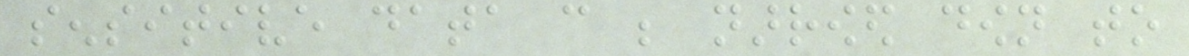sensitive data can be narrowed down to
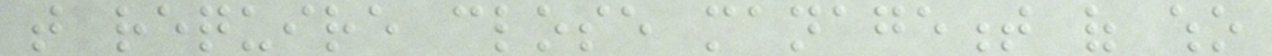that require close management of who
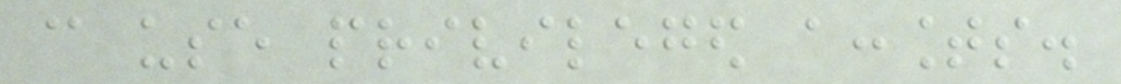can use privileged accounts.
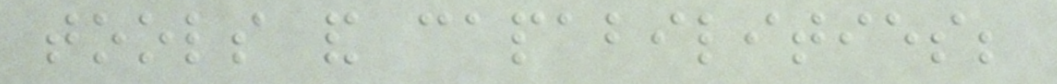tools and capabilities;
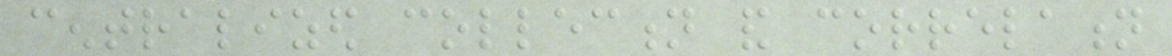centralized collection and correlation
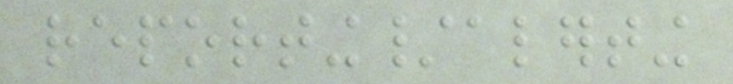reporting/alerting
